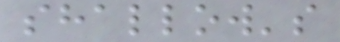shallow's
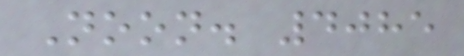Noon. 4085
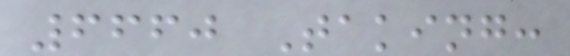6660 Taking:
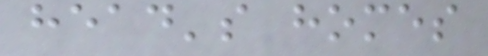head's homes
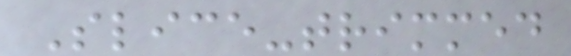Slice-trimmed
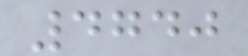4740
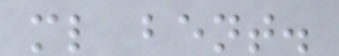ml bent.
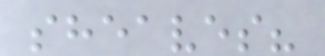sheaves?
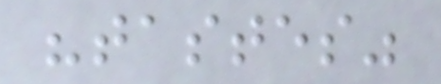"tastes"
